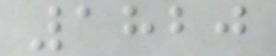1820
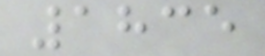1835
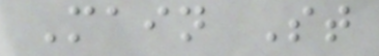Main St
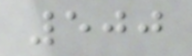500
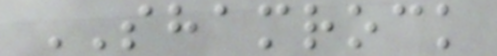SHAMROCK
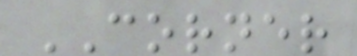CORNER
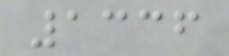1336
